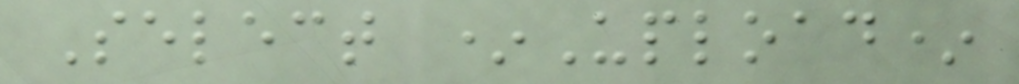Select *Upload*
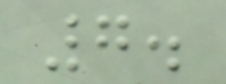7.
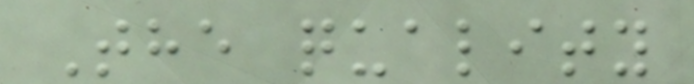The quality
